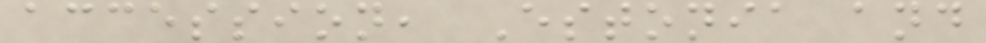accession, Estonia and
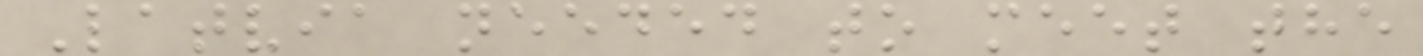Latvia needed to meet the
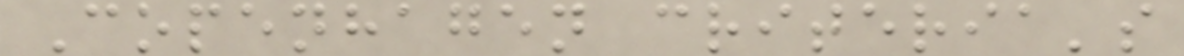Copenhagen criteria's
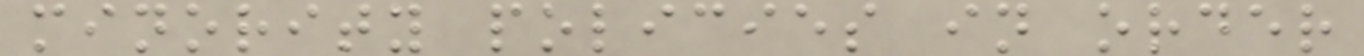minority policies in order
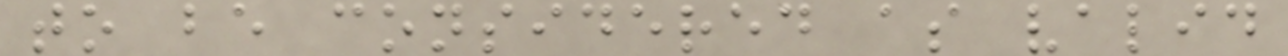to be considered as valid
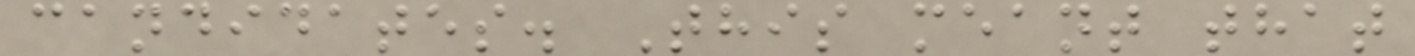candidates. This meant that
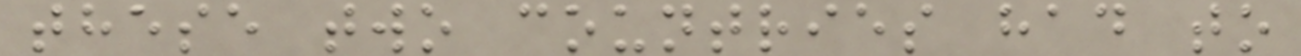these two countries had to
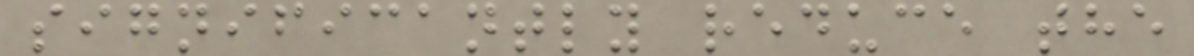significantly reduce the
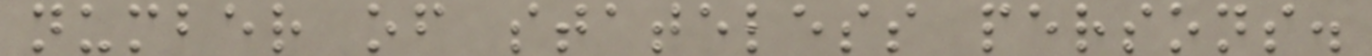number of stateless persons.
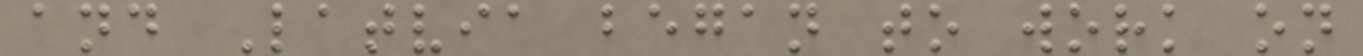and Latvia began to work on
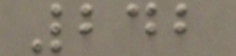242
